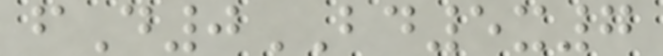fD0BD5x7
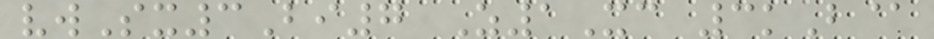vwSx3Bi7 Z1Xc 3kB@
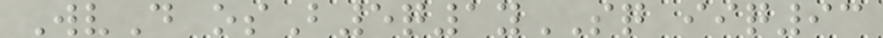WvD osB5q1ySQ iiq93
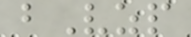bVzp
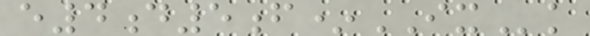e4d5f*IXk
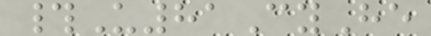#U81CyHe
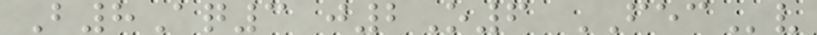B8Aq3 j2O6 FECv
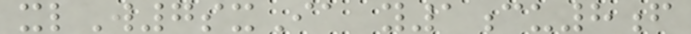xlW7sxIa y1cu8f
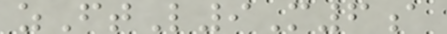zFtL9M6a
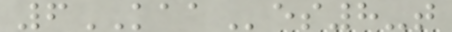6KAAes8-t
